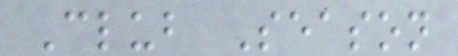Club Season
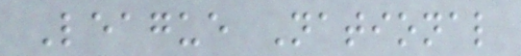League National
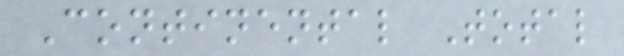Continental Total
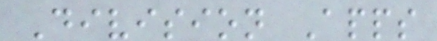Division Apps
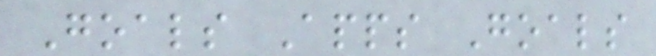Goals Apps Goals
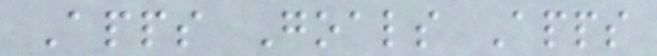Apps Goals Apps
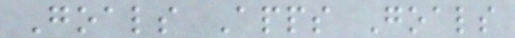Goals Apps Goals
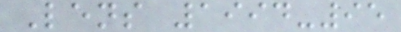Lens 1994-95
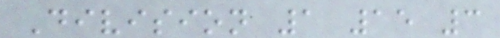Division 1 15 3
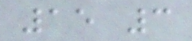15 3
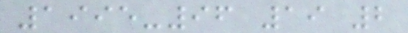1995-96 19 2
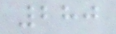280
